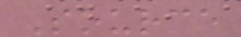Source
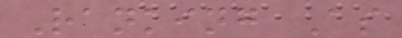Ranking As
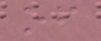of
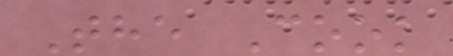The Cook
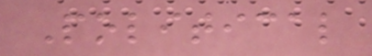Political
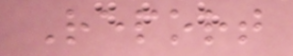Report
